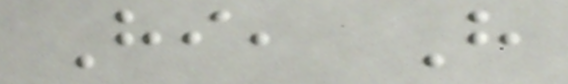Hi, Have
